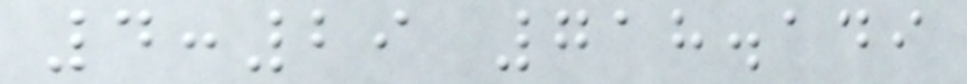4:29 718.149
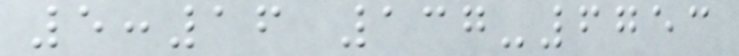5:16 137-6753
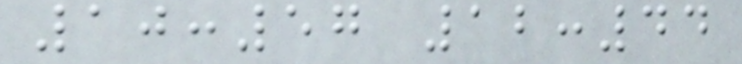10:57 12:44
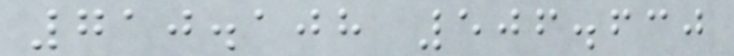710.108 506.630
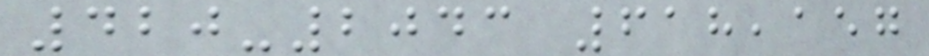420-2043 618,157
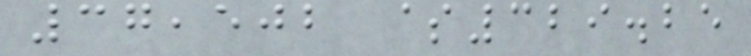37,502 $329.25
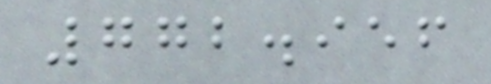772.956
